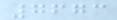7673
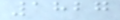1827
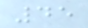45
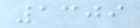1309
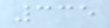335
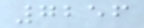7256
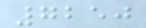7250
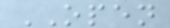OPEN
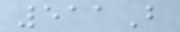511B
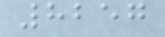8257
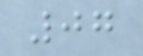07
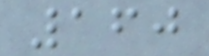160
